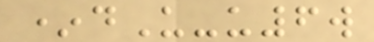*dU-u6w
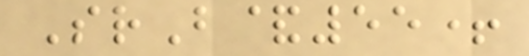SrB&55+
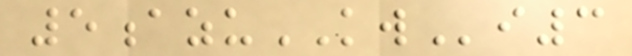5azuKWi3
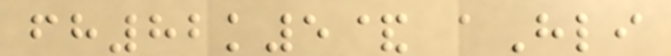fh82k5& aHli
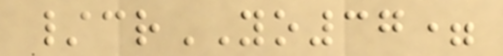/crYO37=
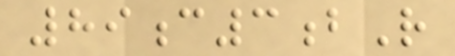89c3bR
